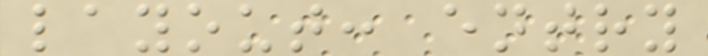layout: entry
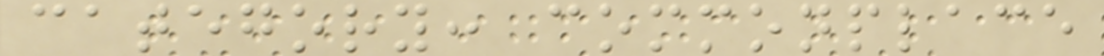category: commonplace
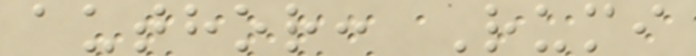author: Rumi
